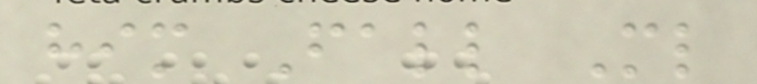him Fall Ml
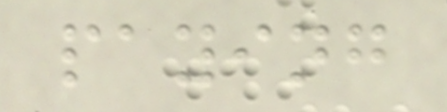paying
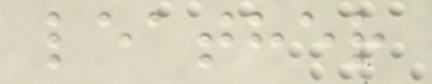leather
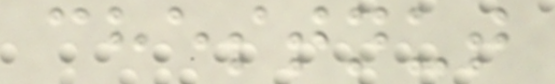chestnut
